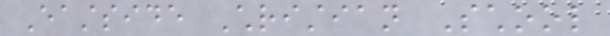Eastside Christian School
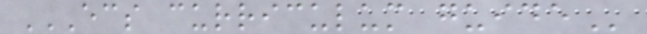ECS CURRICULUM GUIDE
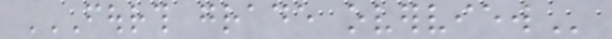FOURTH GRADE OVERVIEW
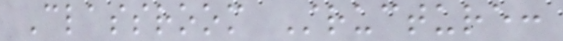Classroom Structure:
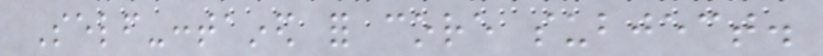Self-contained for core subject.
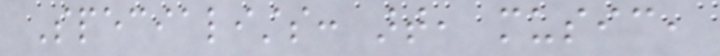Specialists: art, music,
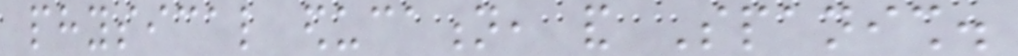physical education, and Spanish.
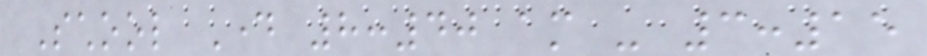School Day 8:40 am - 3:15
